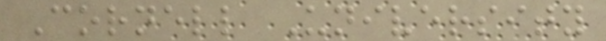Cornell University
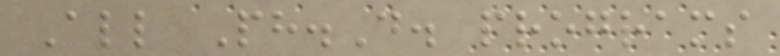All Ph.D. programs
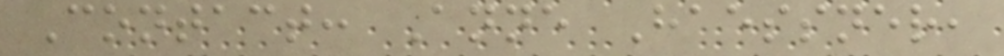Contact: Anne Haessner,
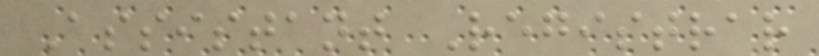Assistant Registrar
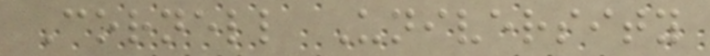Cornell University
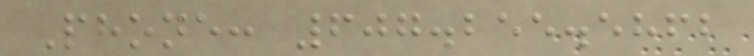Phone: 607.255.5862
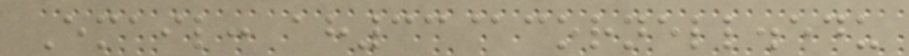Email: ah33@cornell.edu
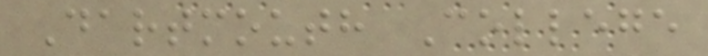Dartmouth College
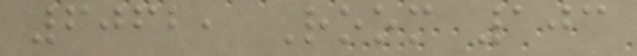6062, Room 103
